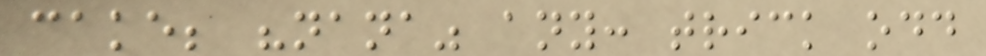cake; "nana" any: trick odd
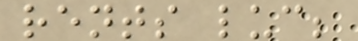rents luc;
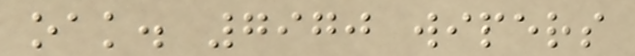oak. 7970 wipers
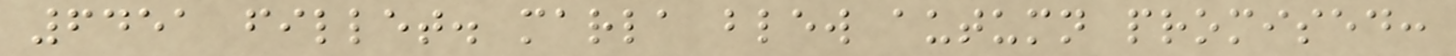6451 fillet. marla blew autumn promised:
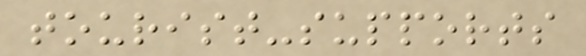tourist-supports
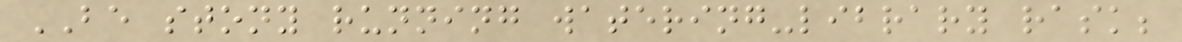BE stony running watering-library rask;
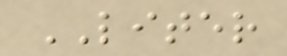LITER
